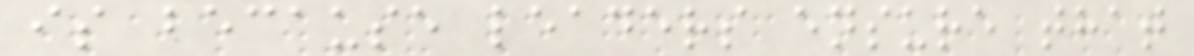is because leaders ensure that
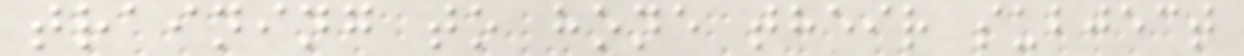training to hone their subject
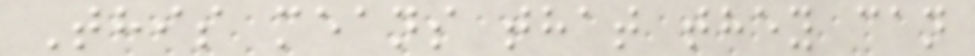This means that they can
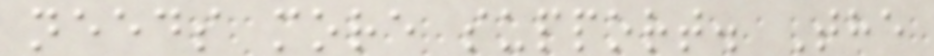needs more support. The
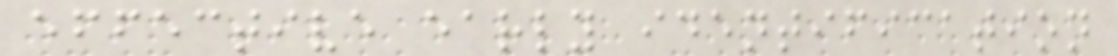effective early identification
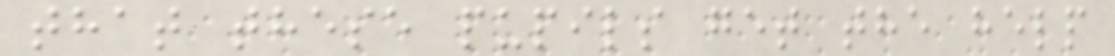that these pupils get the help
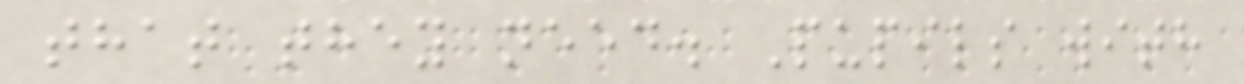that they need. Pupils with
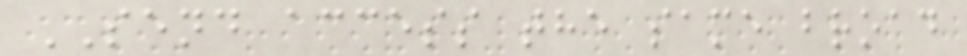SEND access the same broad
